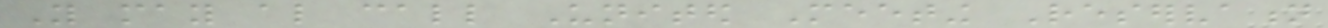You may also call United Meeting Reservation
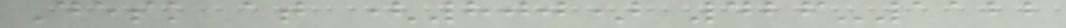Desk at (800) 426-1122
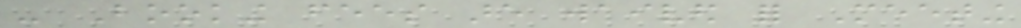- Booking fees are waived for Meeting
